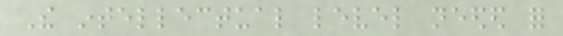The intellectual level needed for
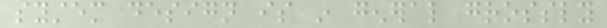system design is in general grossly
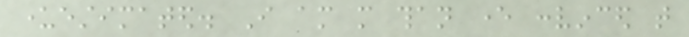underestimated. I am more than ever convinced that
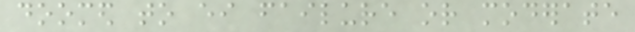doomed to either failure or moderate
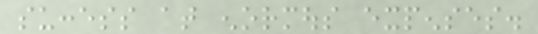success at enormous expenses.
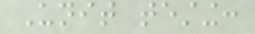Unit testing:
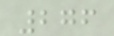276
